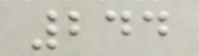244
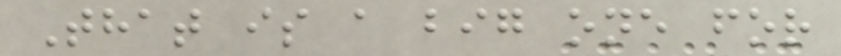That is a big one for
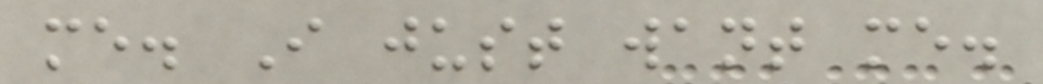me. I just want me.
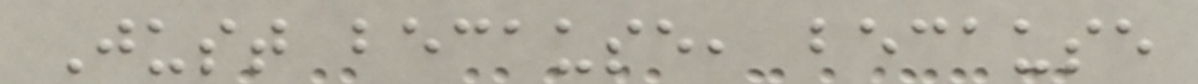Just because, because
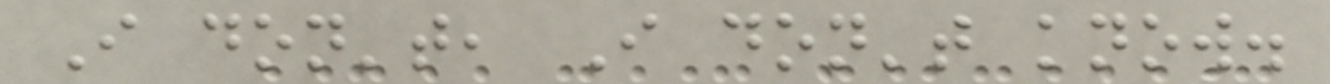I don't, I don't know.
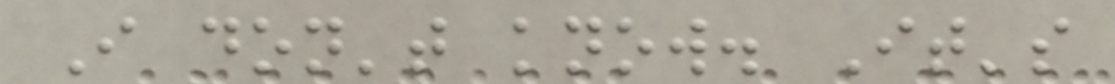I don't know. It's
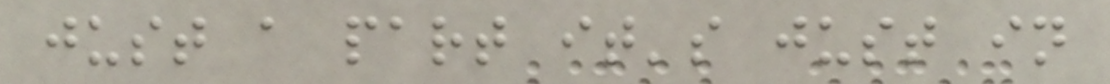just a part it's just in
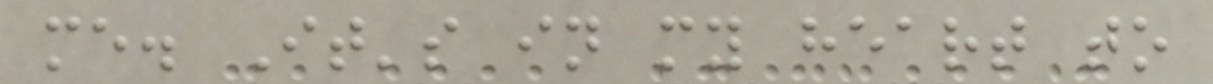me. It's in my heart to
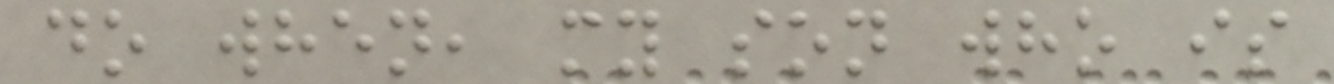do when, my son who is
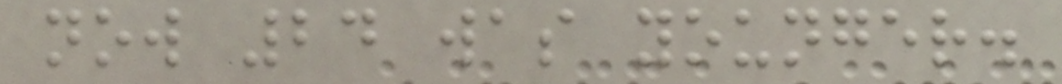now 24 was younger.
